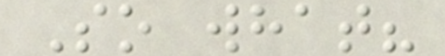So what?
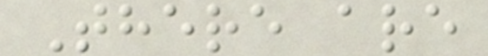There are
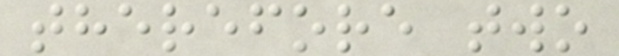therefore two
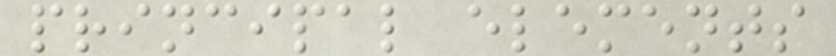principal elements
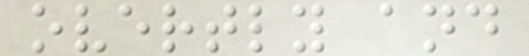overtly and
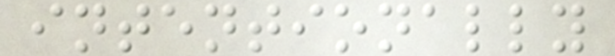intentionally
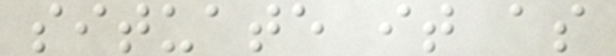situate it as
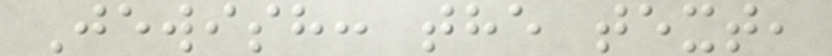Jewish: the text,
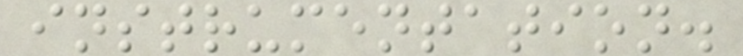instrumentation.
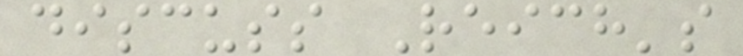discuss Reich's
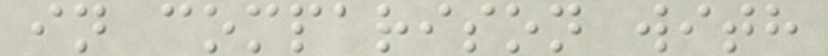in comparison with
